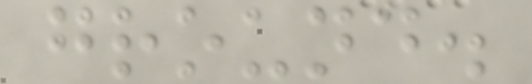ground.
